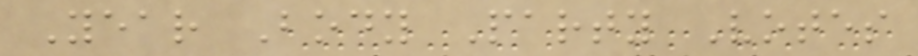Year Body Party Votes
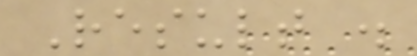Result .
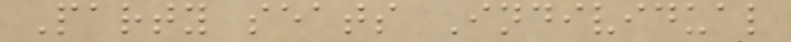Party seats Individual
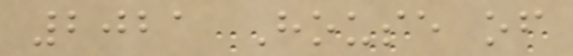2021 House of
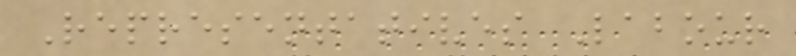Representatives Labour
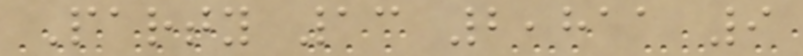Party 13 2,811 9
